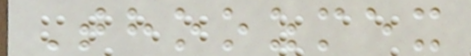Thoozmex
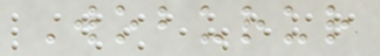Woburur
